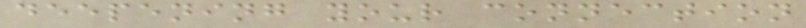deepening your connection
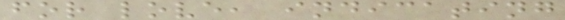for love, indicating
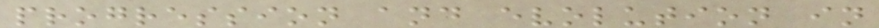progression and evolution in
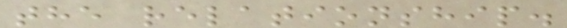the relationship.
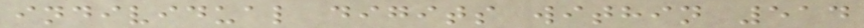individual digits within 514
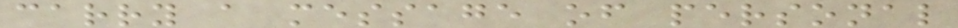carry a message of personal
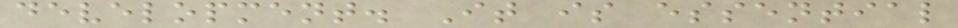development. It is essential
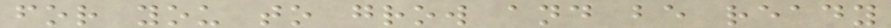for you to grow and be ready
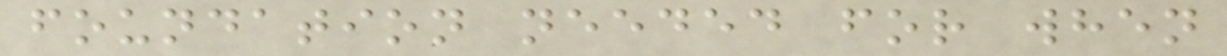foundation needed for when
